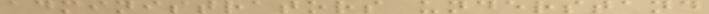administrators understand
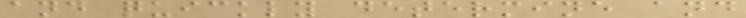and quickly determine and
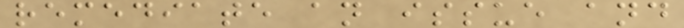remediate an issue and
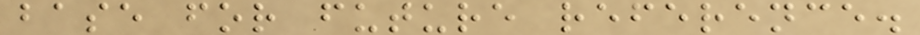base for future reference.
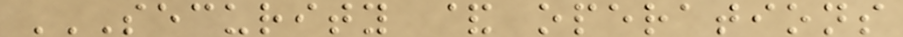SECURITY & OPERATIONS
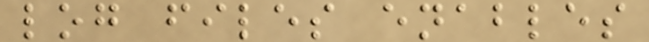log files enables
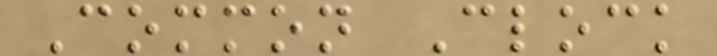Common Clock
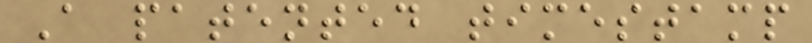A patented timestamp
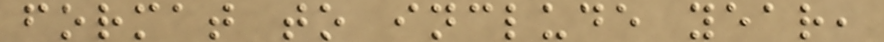format to include year,
